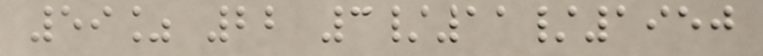59% 22 3/11/1950
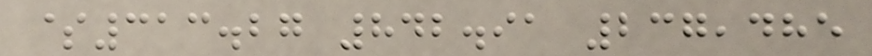$313.27 842.91 237,485
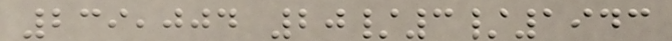239,004 20/3/1943
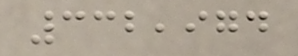332,974
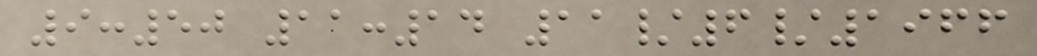9:50 11:14 11/6/1966
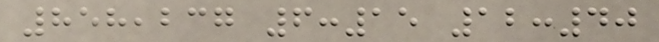858,237 6:15 12:40
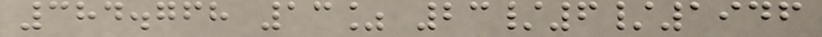384.768 13% 23/6/1946
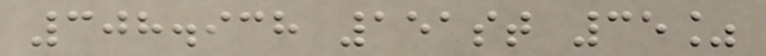308.938 151st 35%
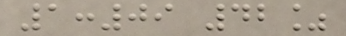1:09 42%
